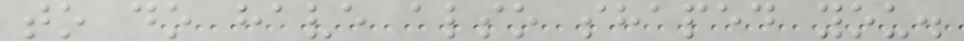to do have also shaped you.
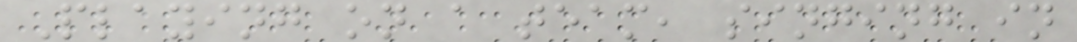Playing on a team, singing in
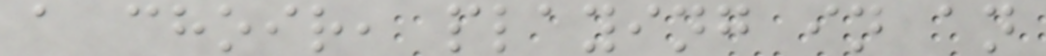a choir, playing in an
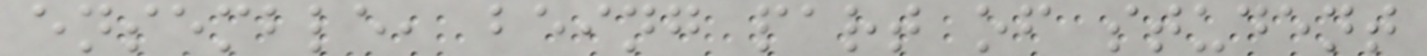ensemble, being part of student
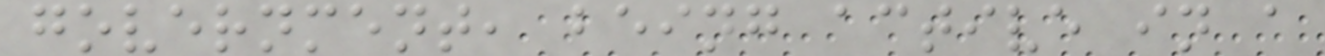government, being active in a
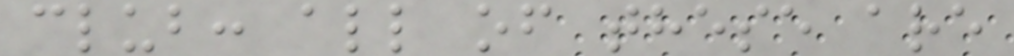club: all of these are
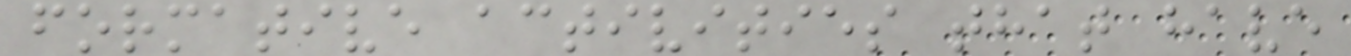formative activities that have
